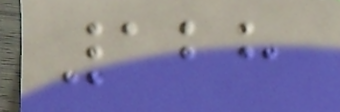128
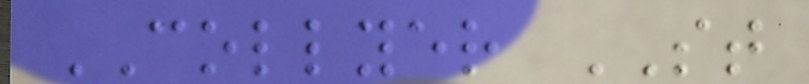COLLYER ST
